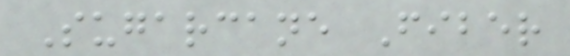Sugarcane Fiber
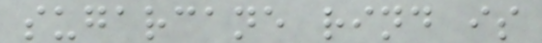sugarcane rind is
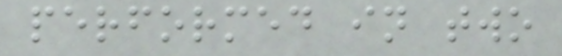performed in two
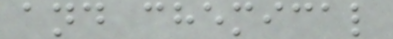and chemical
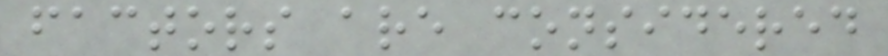factors are considered
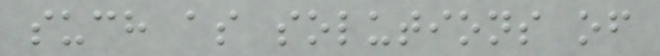such as solutions of
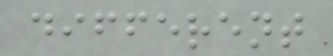different
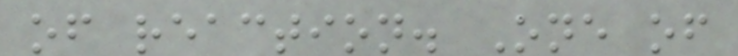of reaction. One of
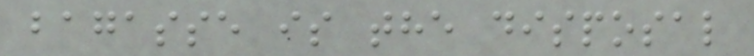bagasse is the disposal
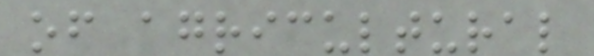of agricultural
